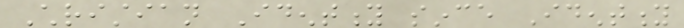Christian Identity since Identity
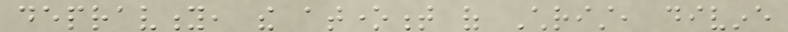depravity, the atonement of Christ, divine
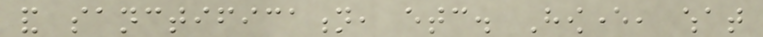and sanctification, etc. However, what
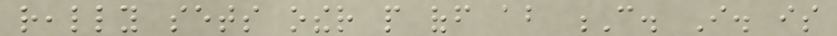really sets other people off about C. I. is
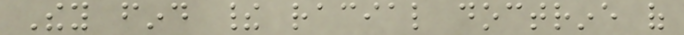They find their racial doctrine of
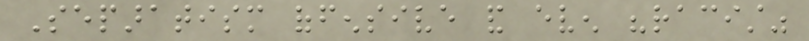Separatism offensive and even "racist"
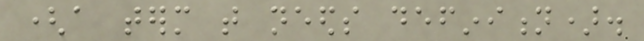(a term that needs definition).
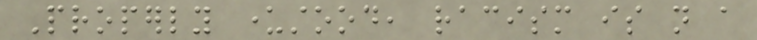Properly understood, racism is not a
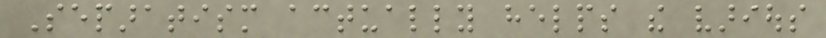Separatism actually helps the various
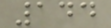144
